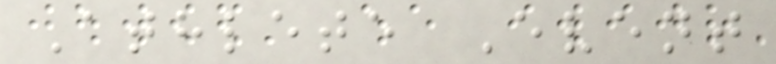Athlete Event
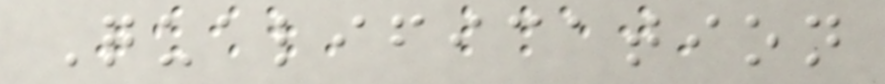Qualification
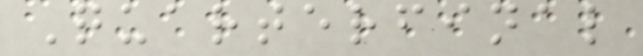Quarterfinal
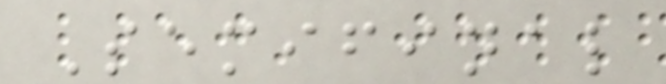Semifinal
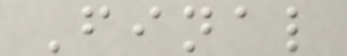Final
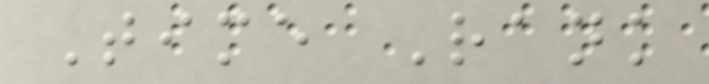Time Rank
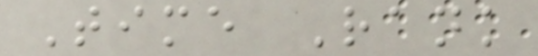Time Rank
